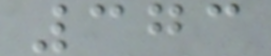373
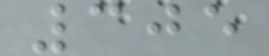305
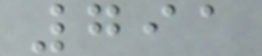791
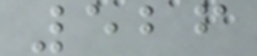526
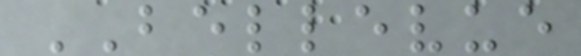BELLEVUE
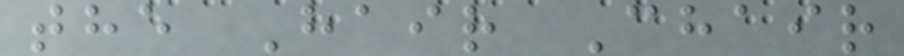the Hair Chair
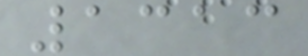1313
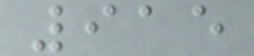915
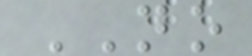NO
